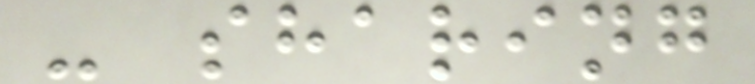- sharing
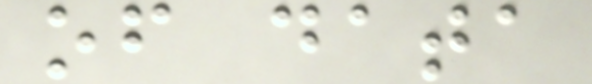of data
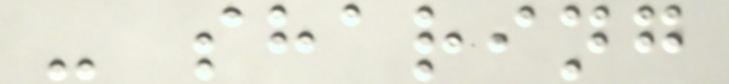- sharing
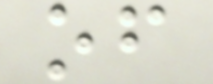of
